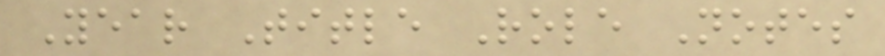Year Title Role Notes
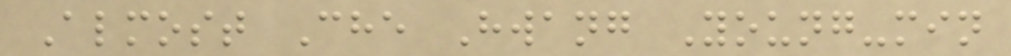Almost Che Hwang Young-min
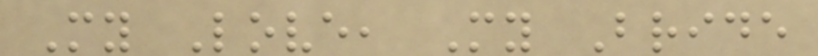My Love, My Bride
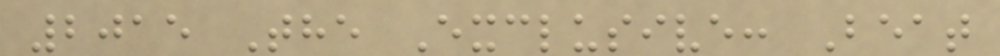2015 The Exclusive: Beat
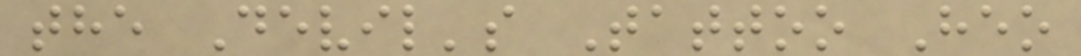the Devil's Tattoo Heo
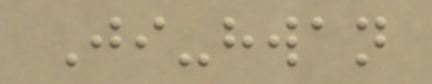Ji-hwan
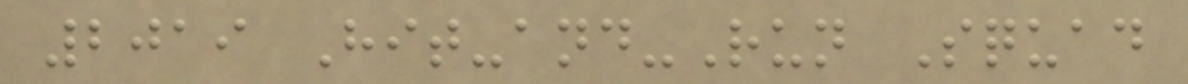2019 Hit-and-Run Squad
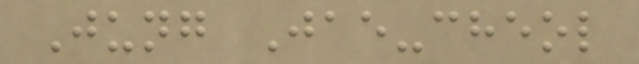Jung Jae-cheol
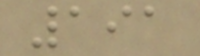191
